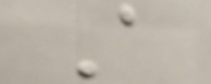A
